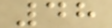48
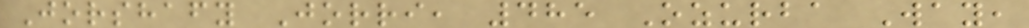Jorshafy Jorri, 485 Ozurba Way,
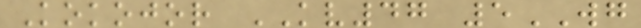Kokojor KV47 5WG
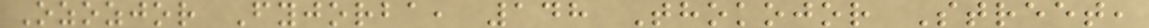Ozozjor Fyjorba, 148 Thokojor Street,
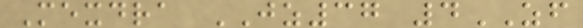Mexdra JZ37 4ZF
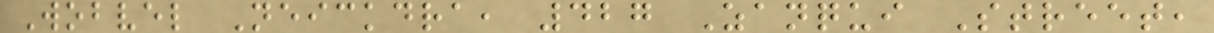Wobvel Neickdra, 427 Zanqui Street,
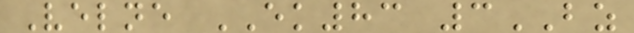Velne EK83 3BZ
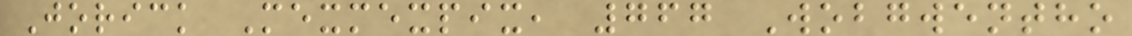Jorick Mexmexpix, 767 Wobgwentho
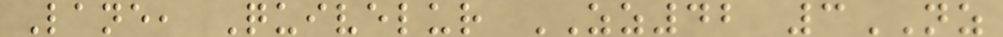Lane, Quivelur ZZ42 3NZ
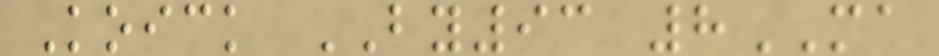Koick BY93 8MA
